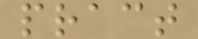pract
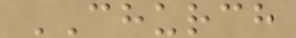CHURCH
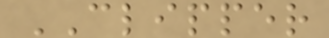CLIPPER
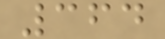364
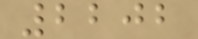2202
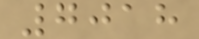7018
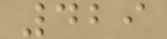429
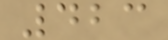423
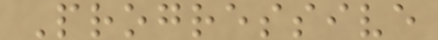Progressive
